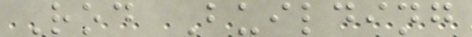Rod Building
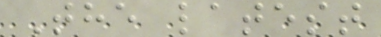The latest
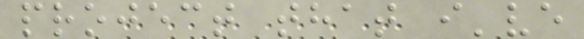project that i've
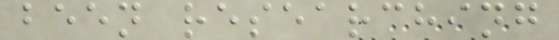been researching
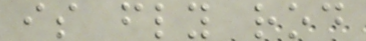is fly rod
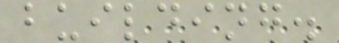building.
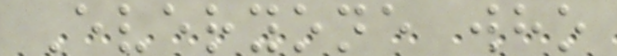Everyone who
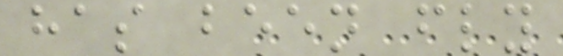has been fly
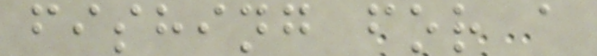fishing for a
